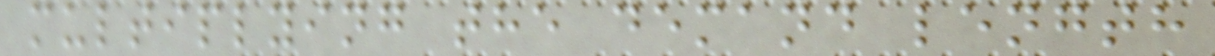multiplying the demand length
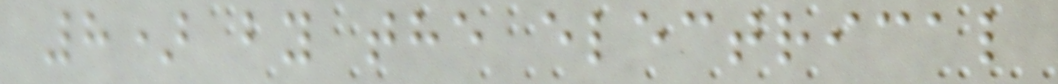8) by the electrical
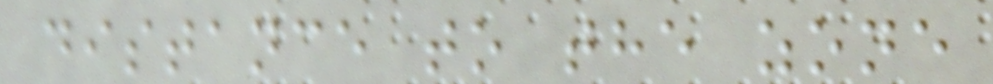distance to the zone
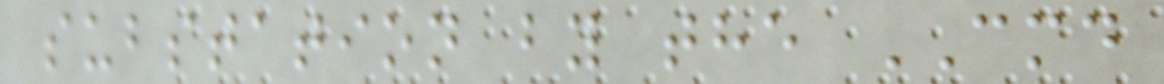substation by the CMD
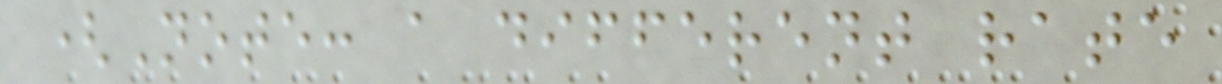(Note: a different rate
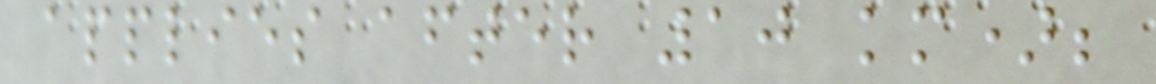applies after 10 km);
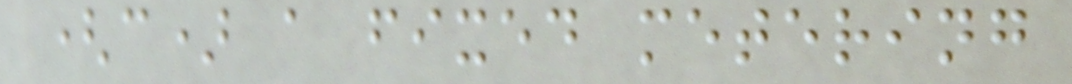(c) a fixed metering
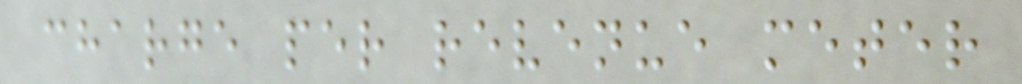charge per revenue meter
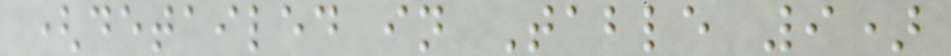(detailed in Table 9)
